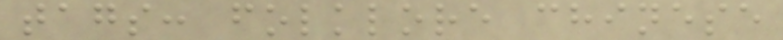tags: folklore chinese
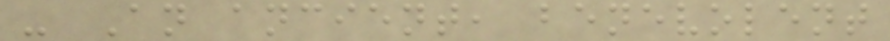- An ancient, benevolent
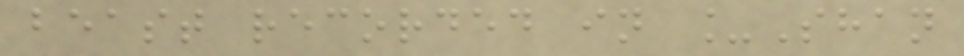beast recorded in _Shan
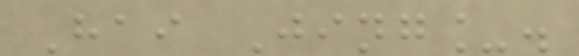Hai Jing_.
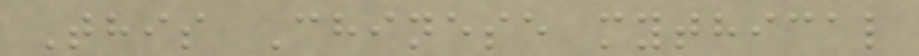This Chinese mythical
